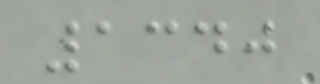1340
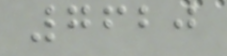7620
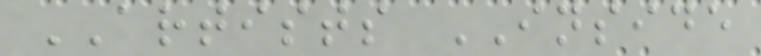ARTISTS INSIDE
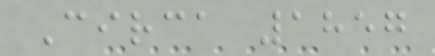Circa 1857
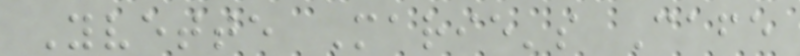Yvette Marie's Cafe
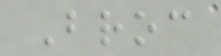Broc
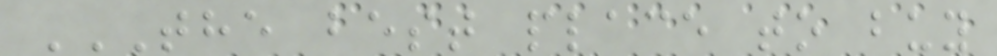THE BEST PLACE TO BUY
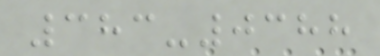383-0388
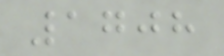1708
